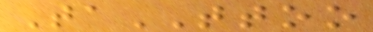TaTTOO
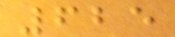625
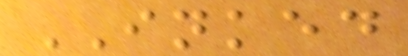INKED
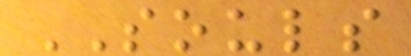SOULS
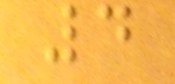4
